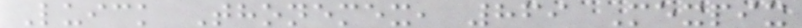Luick Thonemex, 869 Mexpix
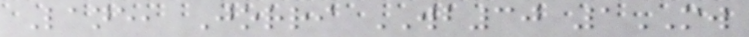Lane, Jorri WB30 1MW
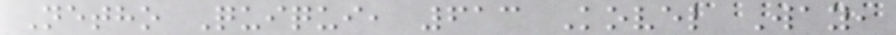Netho Quiqui, 613 Kovel Way,
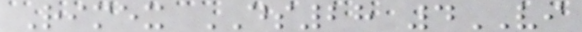Rimex DS28 4VI
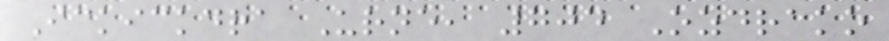Ickickdra Urne, 704 Ozdrako
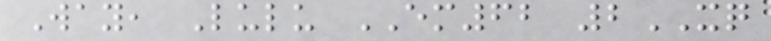Way, Lulu EM62 2XQ
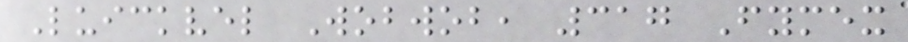Luickvel Wobwob, 317 Fymex
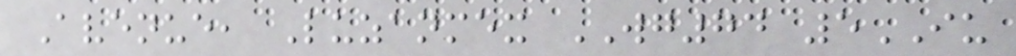Avenue, Luzanmex WG74 5IU
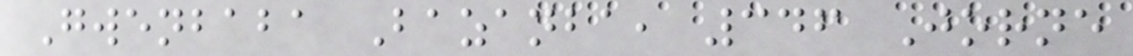Gwenbaba Bazanba, 346 Jorne
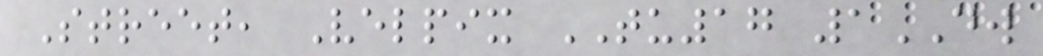Street, Velpix TU17 1DW
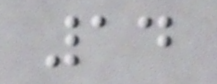14
